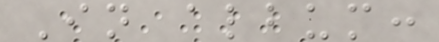In album:
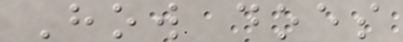How does
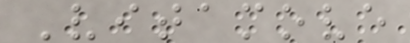Vitamove
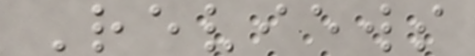Reviews
